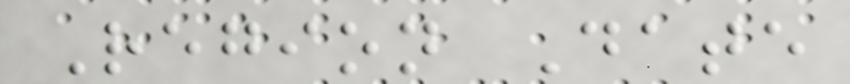Region Date
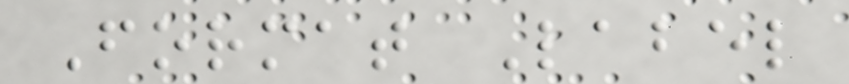Format Label
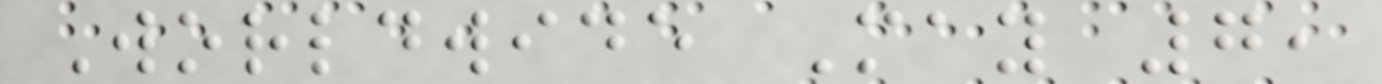Worldwide May 7,
